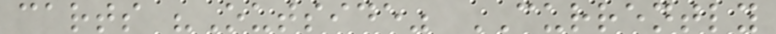carts "Outside" CURRENTLY
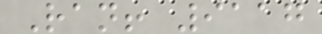Ran! 9117
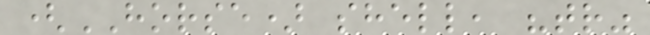(HORSE) shell, "tr"
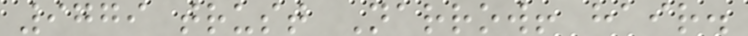9779 trust Narrow! hair.
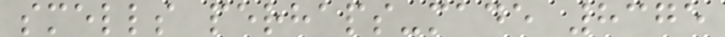smells perhaps-made 8375
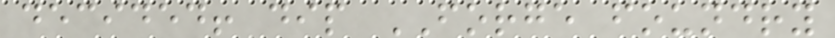decided! dip FORGE foundry
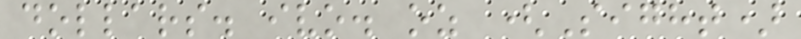dollars. ivo. oz (Sight)
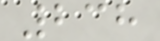238
